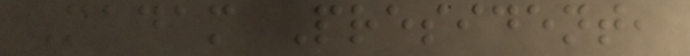Madam President,
